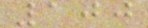100
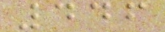446
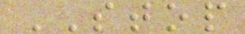STOP
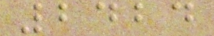2424
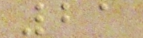21
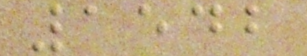1542
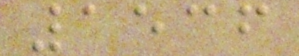1536
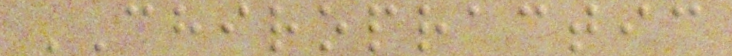CHIROPRACTIC
